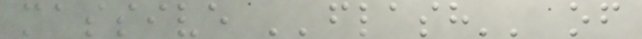massive ''flash'' of
